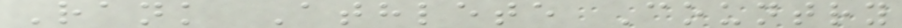Rank Athlete Country
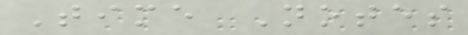Time Notes
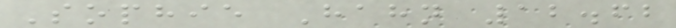Sophie Hahn 12.62
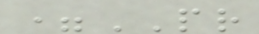=PR
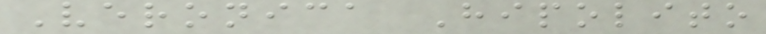Veronica Hipolito
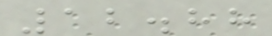12.88
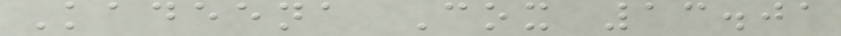Kadeena Cox 13.01
